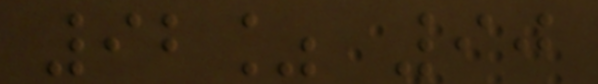92% 90
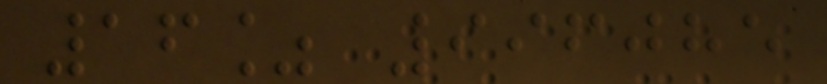16% 996085
